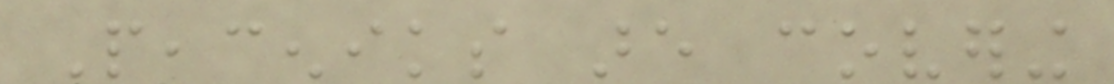Peaceniks are covering
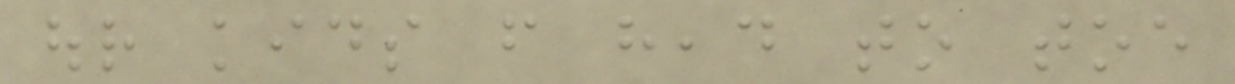our kids from head to toe
